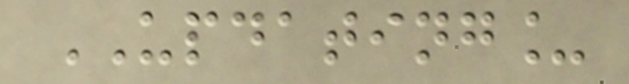UPDATING_
